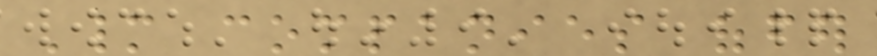Many companies offer
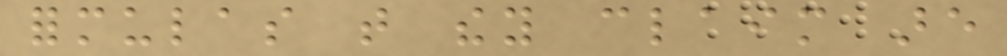formulas that they claim are
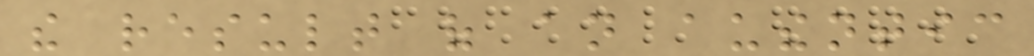the result of an authentic
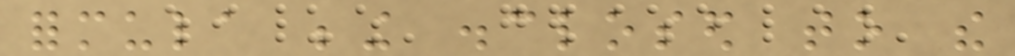formula being disclosed to the
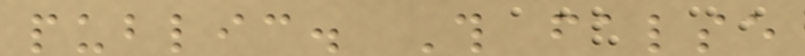public. This false
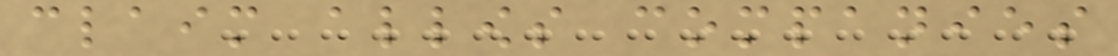claim allows companies
